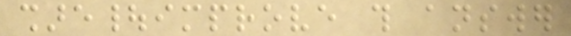share|improve this answer
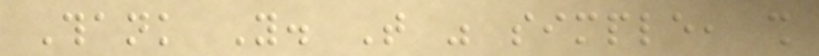Thank You. That was simple, shall
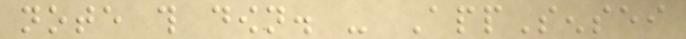note this down. - AppSensei
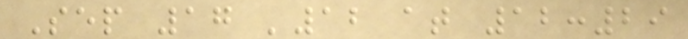Sep 17 '12 at 12:29
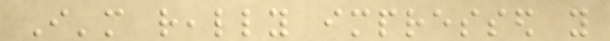I'm really impressed you
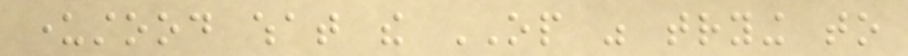understood what the OP was trying to
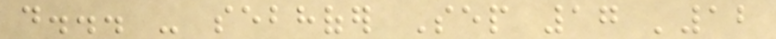do... - sebhofer Sep 17 '12
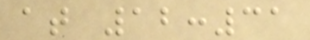at 12:31
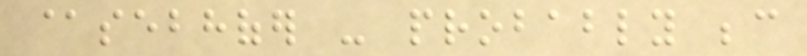@sebhofer - probably because
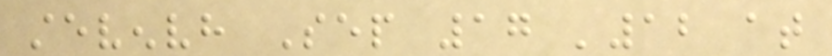stevenvh Sep 17 '12 at
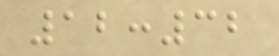12:32
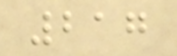217
